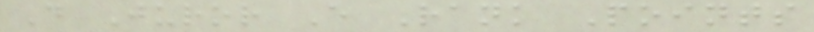D Juror E Rank Points
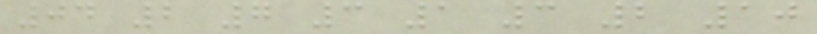04 2 7 3 1 3 2 10
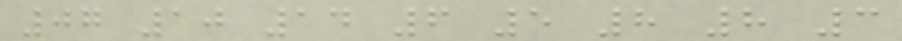07 10 14 6 5 8 8 3
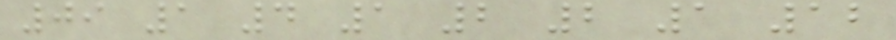09 1 4 1 2 2 1 12
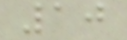10
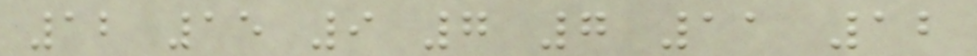12 15 9 7 7 11 12
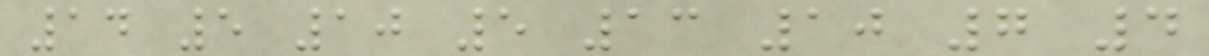14 5 10 5 13 10 7 4
